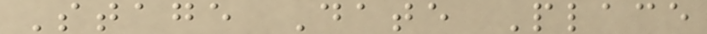Stage Date Place
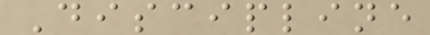Discipline
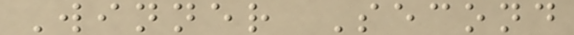Winner Second
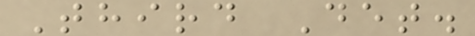Third Det.
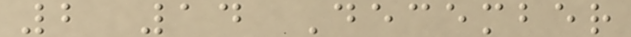2 14 December
